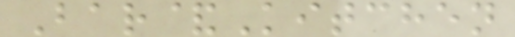Bar&Kitchen
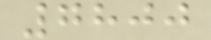7800
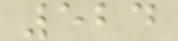524
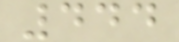444
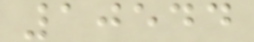10544
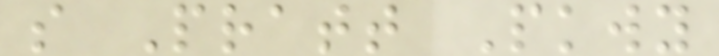s Pratt Pkwy
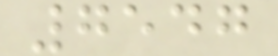7547
